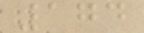174
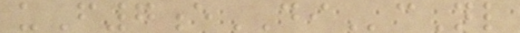uF7eDIcNl
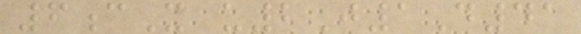6cX u2J1D41
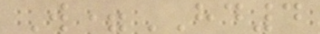W=HD4
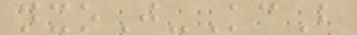nxoJ-KcB
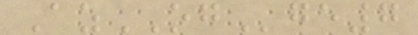AzOGge7
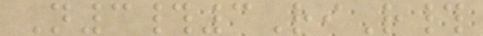N3#3RiR#
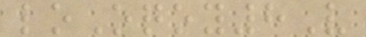loOqoy8V
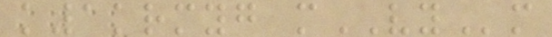k1krmyg mVYm
